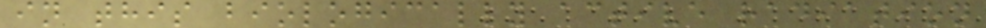in this biologically active radiation
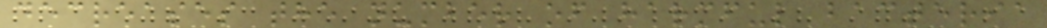decreases the number of harmful bacteria
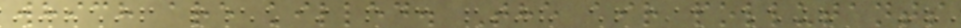which are killed. The air pollutants
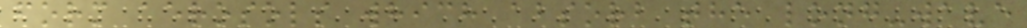form aerosols which absorb the long-wave
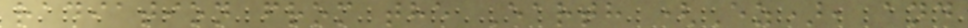radiation from the Earth (Ez), and
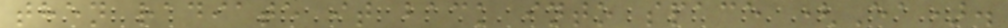then radiate it back into space (Ea).
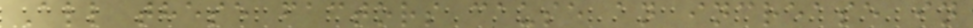All these factors cause an increase in
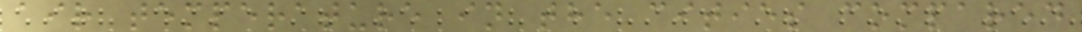air temperature in the cities compared
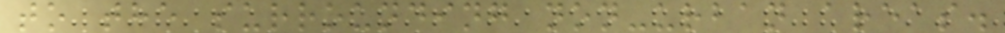to the surrounding non-urban areas.
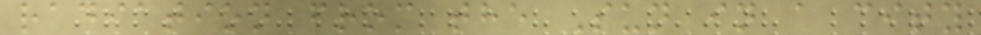radiation from the Sun in a city
